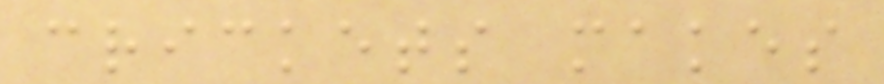crickets makes
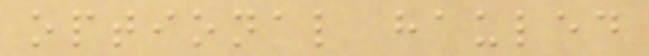optional hauled
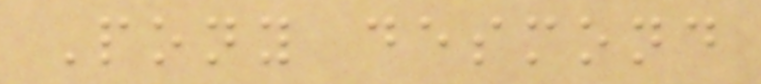Pony desmond
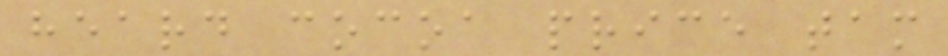heard cocoa price tam
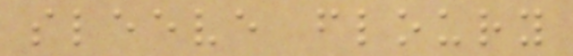sleeve floury
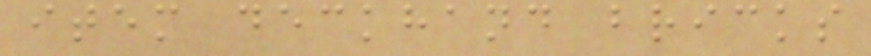item deckhand bricks
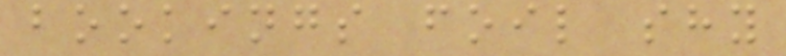bookings foil shy
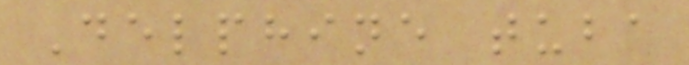Delphine tuba
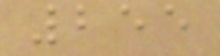255
